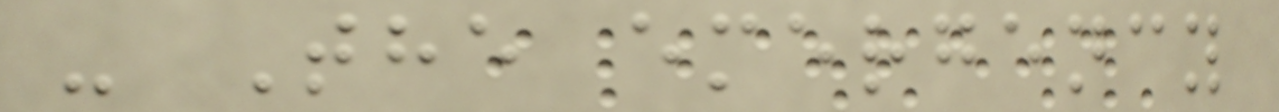- The emergency
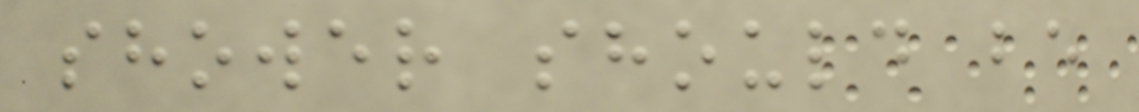shower should be
